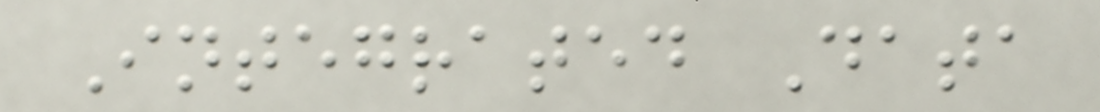Integrated Data
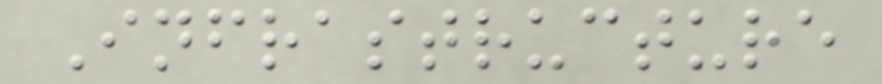Infrastructure
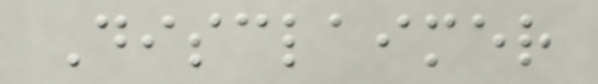Disclaimer
